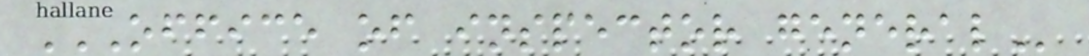OFFICE OF INSPECTOR GENERAL
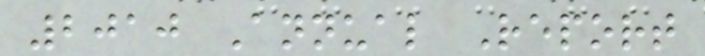2010 Annual Report
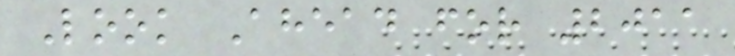Look Ahead for 2011
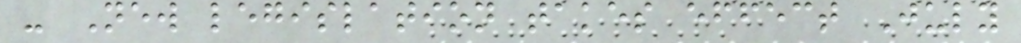- New legislation takes effect July
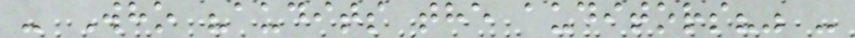- Who "audits the auditors?" -
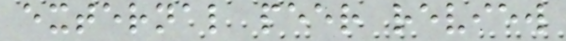external peer review
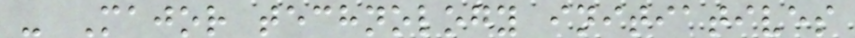- Major technology initiatives
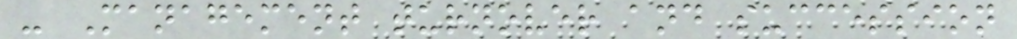- Management turnover and succession
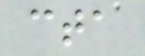cta
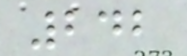242
